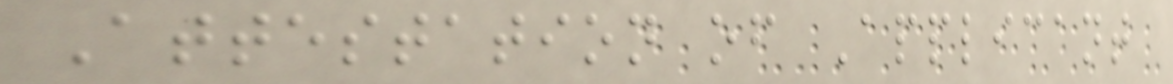Attestation of Applicant
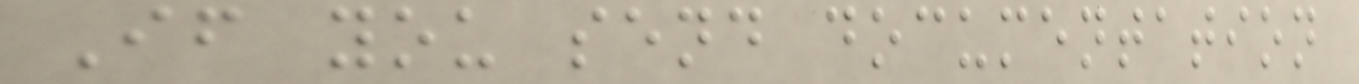If you send documentation
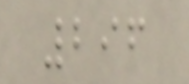296
